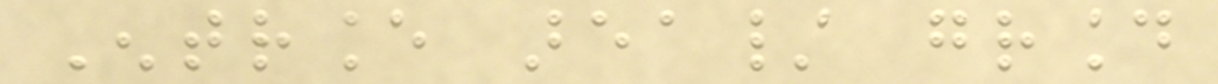Entrance area/ ground
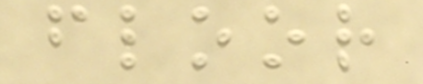floor
